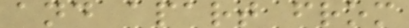and apart from
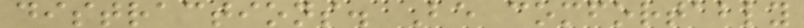distractions. Be comfortably
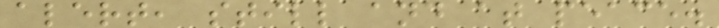alert, still and at peace.
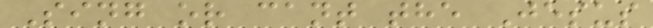Sing or cant the Jesus
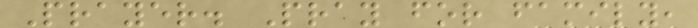Prayer. Pray for family,
